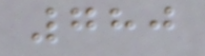780
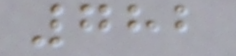782
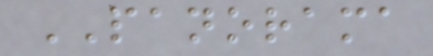PANORAMA
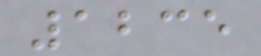1235
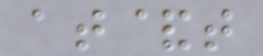at&t
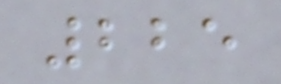225
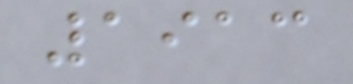1913
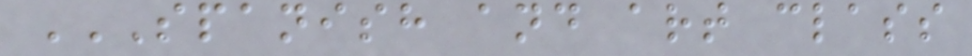SPANISH AND ART CLASS
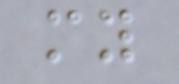my
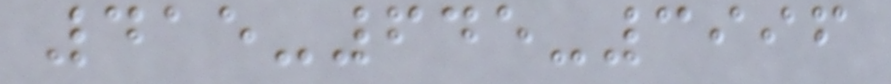415-645-3996
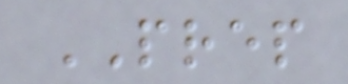PREP
